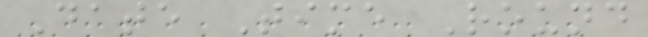Date Time Round
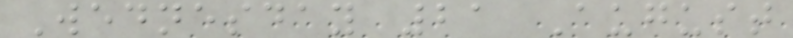Wednesday 21 August
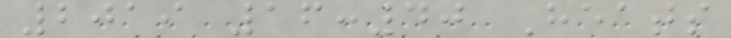2019 16:40 Heats
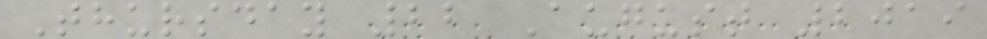Thursday 22 August 2019
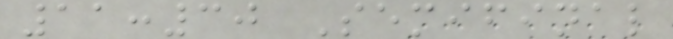11:30 Semifinal
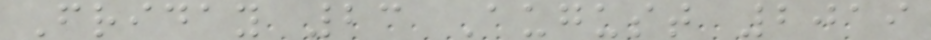Friday 23 August 2019
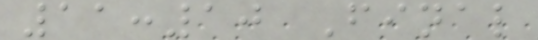11:10 Final
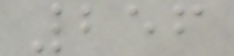256
